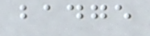badge
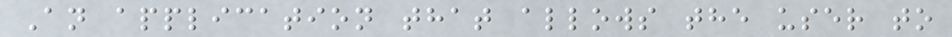An application that allows the user to
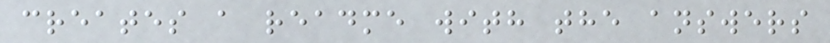creates a readme with the answers
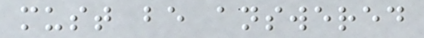must be answered
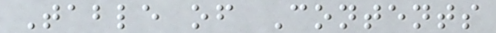Table of Contents
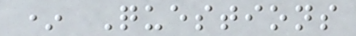* Questions
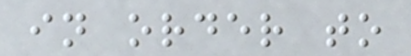in order to
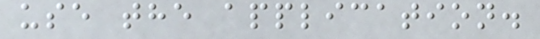use the application.
